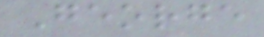George
